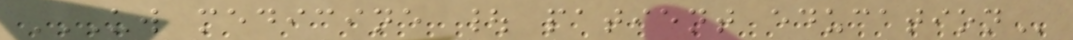UW MEDICINE | PATIENT EDUCATION
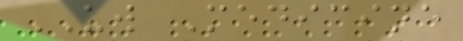UW Medicine
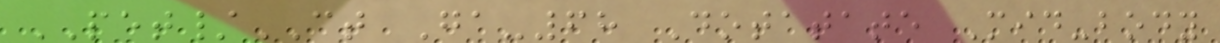PET/CT Ga-68 Dotatate Mid-body
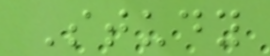Study
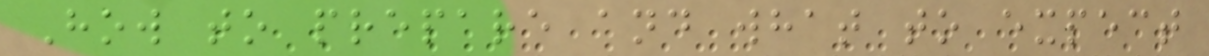How to prepare and what to expect
